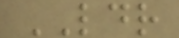LDR
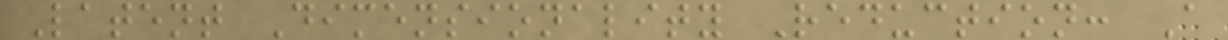Latent Dimensionality Reduction: A
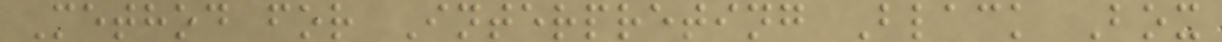Method for Interpreting Black Box
